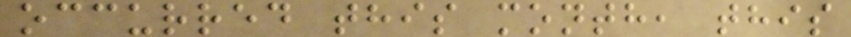occurred this month, this
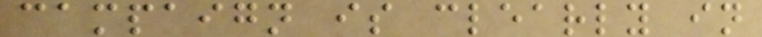campaign is clearly in
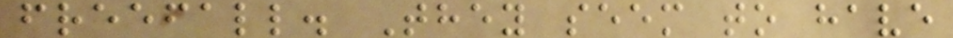freefall. They seem to have
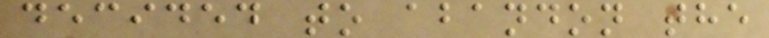decided to abandon the
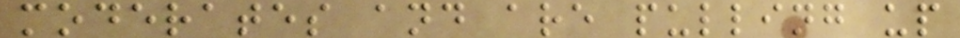moderates and are pulling up
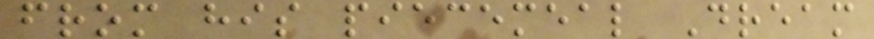from his piecemeal Dream
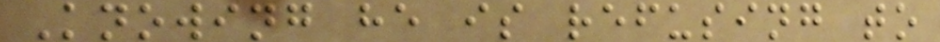Knowing he is refusing to
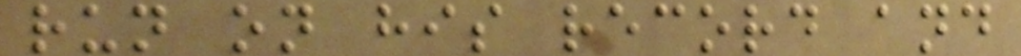run on his record and
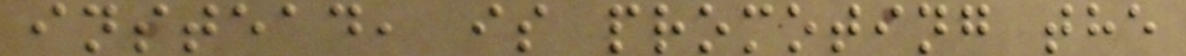instead, is promoting the
